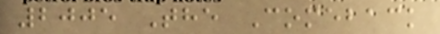2005 The Comeback
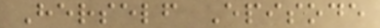Herself Episode
